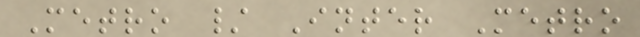Metro / Inter Metro
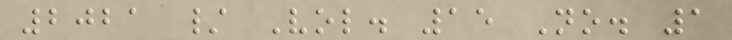2021 / Vol. 15 No. 1
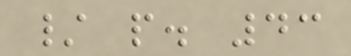/ p. 43
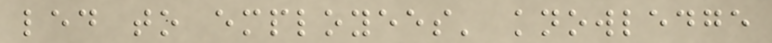led to employees' knowledge
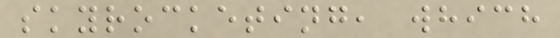skyrocketing, which
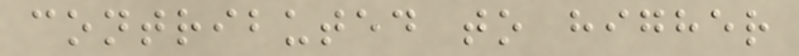contributed to higher
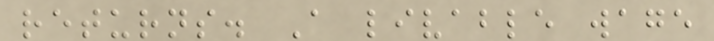returns. A livable wage
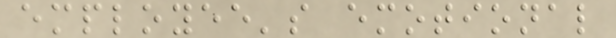employee's emotional
